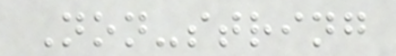Non-string
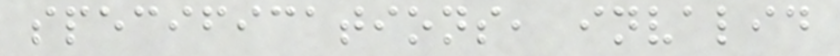specifications, invalid
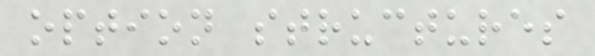option structures
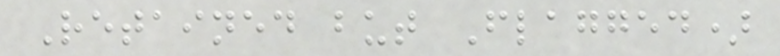Retained but Flagged)
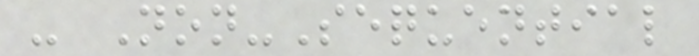- Non-Sequential
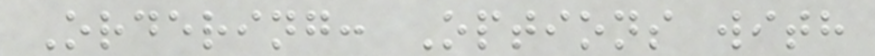Ordering: Options with
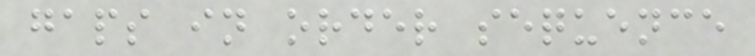gaps in order sequence
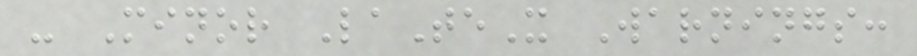- Minor LaTeX Warnings:
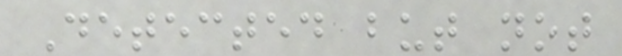Detected but not
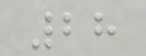28
